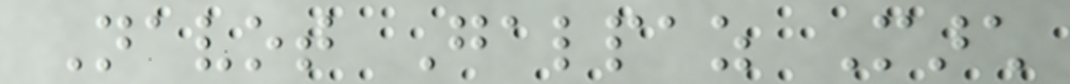Navot Galpaz March
